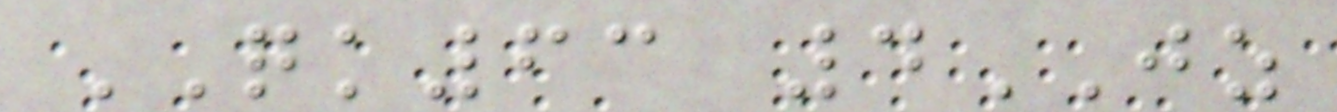QK63 4JZ
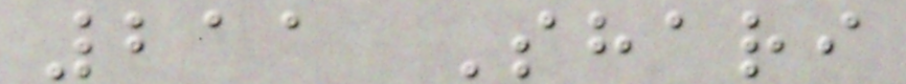211 Shari
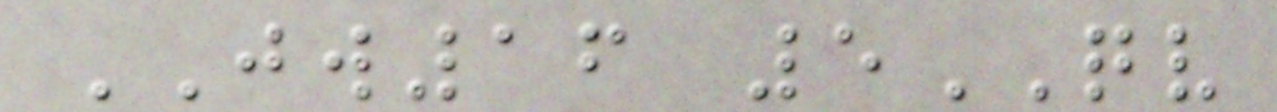JW16 5QV
